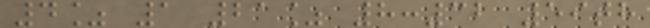4% 1 21% 8:32 59th
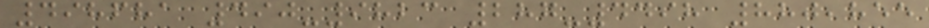498681 490-9823 287-4498 880,855
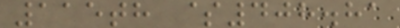115th $408.81
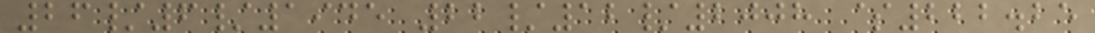26/6/1945 22/12/2008 $222.25
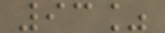93%
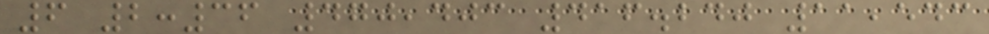6 2:36 470,403 416.240 11,543
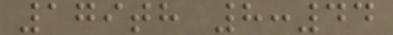179th 8:44
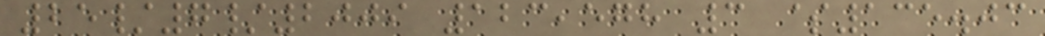25/7/2009 123,578 3 $135.03
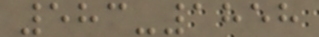583-1858
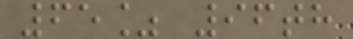65% 96th
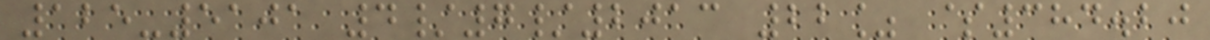125-5101 4/7/2013 22% $384.20
